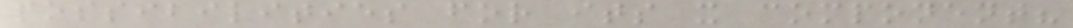possibilities for its x component?
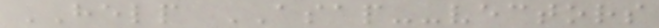HELP ASAP--vectors
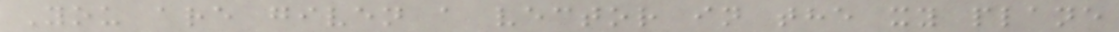You are given a vector in the xy plane
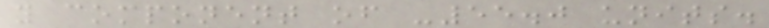y component of -55.0 units.
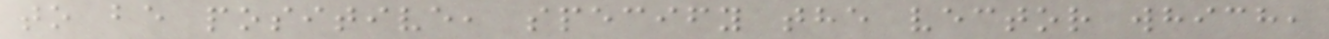to be positive, specify the vector which,
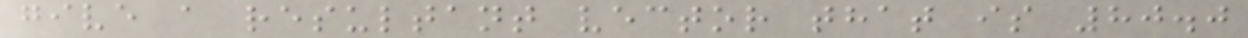give a resultant vector that is 80.0
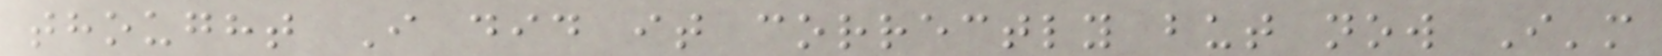thought I did it correctly but now I'm
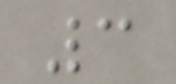3
